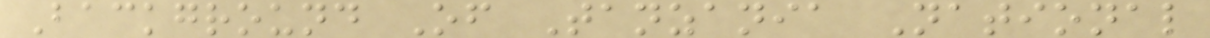Background Of Tanzania National
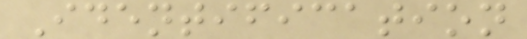Identification
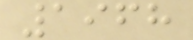1968
